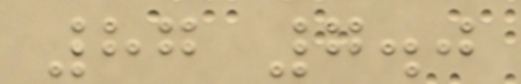87 7.0
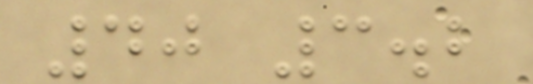40 3.2
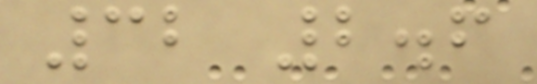32 2.6
